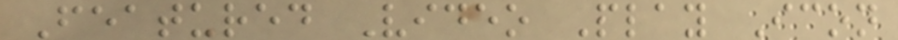Featured Video Play Icon
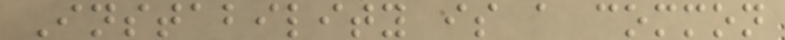Instability is a common
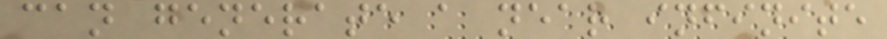can generate a near infinite
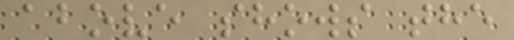above shows the
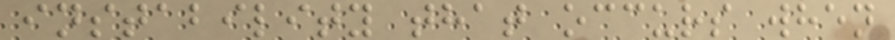instability that occurs when
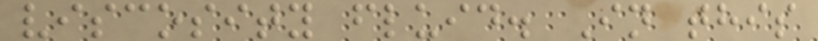viscosity fluid. In this
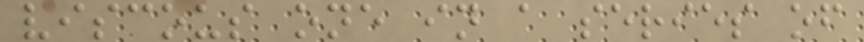viscous one in a series of
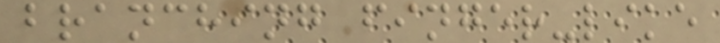branching finger-like
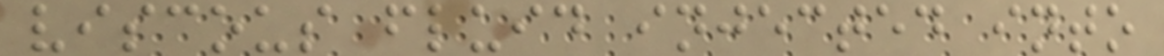viscous fluid injected into
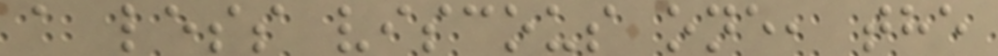a less viscous one, the
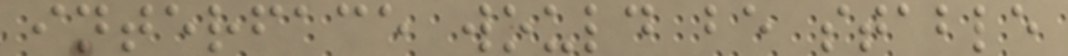interface would be stable
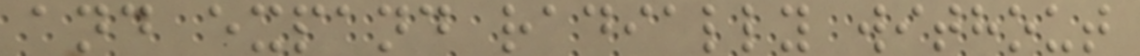and expand radially without
